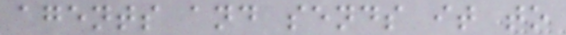agents and sends it to
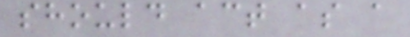should act as a
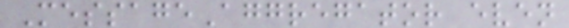MessageAggregator even
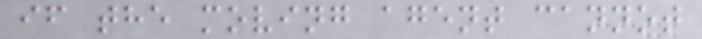if the moving agent cannot
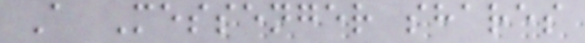A Messenger shares
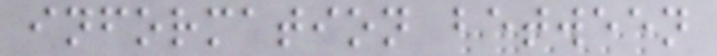information between
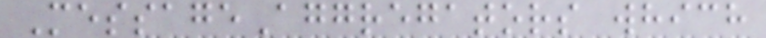MessageAggregators which
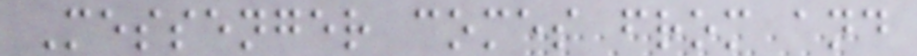Messenger comes from and
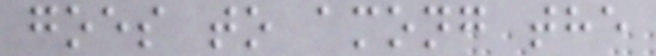goes to among the
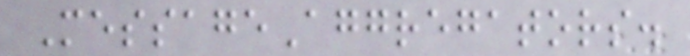MessageAggregators.
